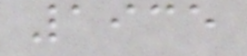1935
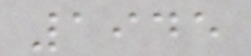1945
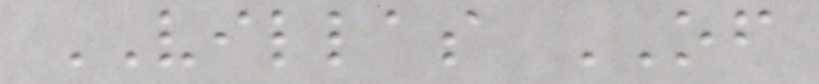VILLAS OF
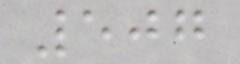507
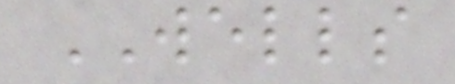WELLS
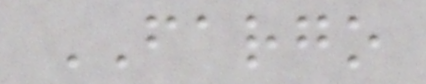FARGO
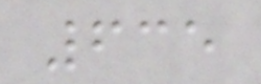635
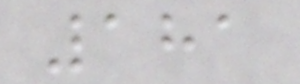181
